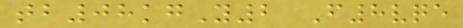tb08kgY2 F8vqe
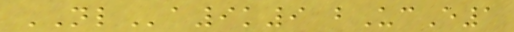NLa9k9 bUcE1
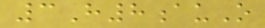3H8auO
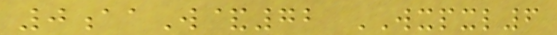0aaW&72 WXPXL6
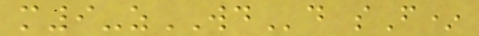m9-zWDd sF*
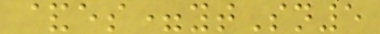&es=ytSn5
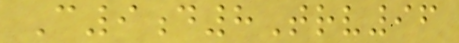C9d8Trv96
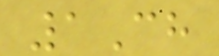1Ch
